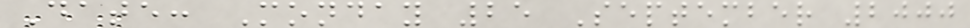Date: Monday 25 September 2000
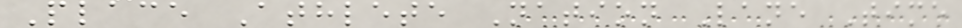Place Athlete Nation Lane Time
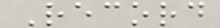Record
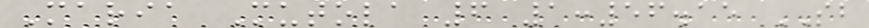Maria Mutola 6 1:56.15 SB
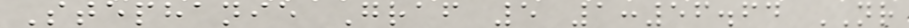Stephanie Graf 5 1:56.64 NR
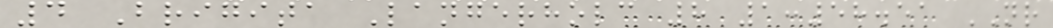4 Brigita Langerholc 8 1:58.51 NR
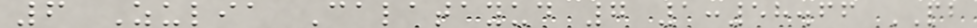6 Zulia Calatayud 7 1:58.66 PB
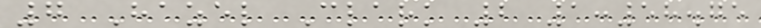7 Hazel Clark 2 1:58.75
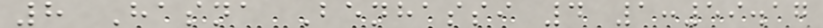8 Hasna Benhassi 4 1:59.17
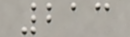213
